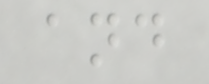and
